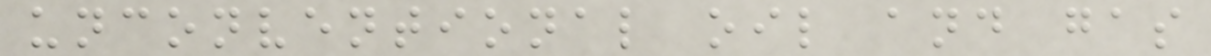unconventional oil and gas
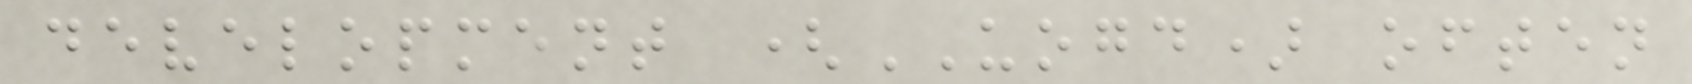development (UOGD) often
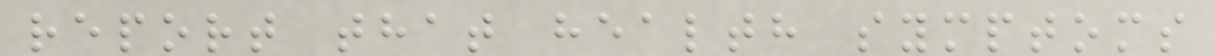report that health symptoms
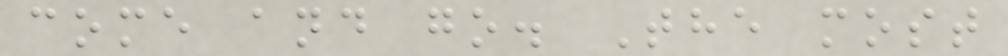come and go. The most
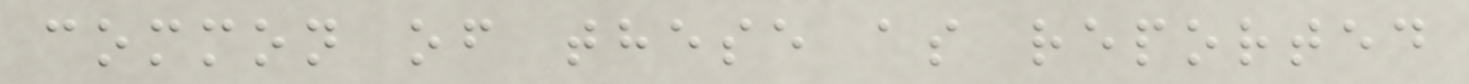common of these as reported
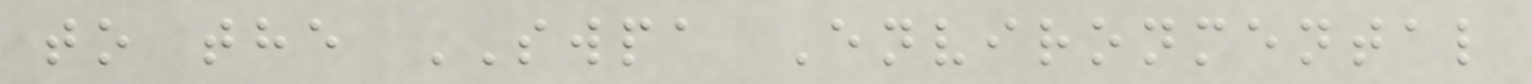to the SWPA Environmental
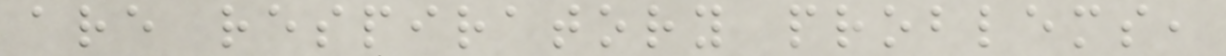are respiratory problems,
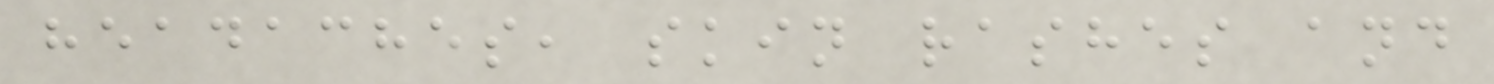headaches, skin rashes and
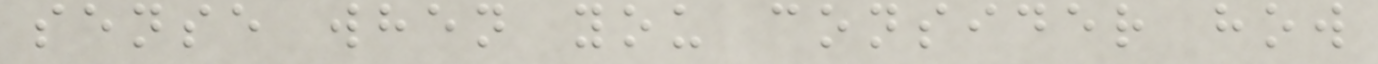sense when you consider how
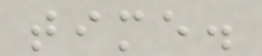time.
